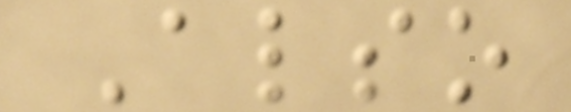Also
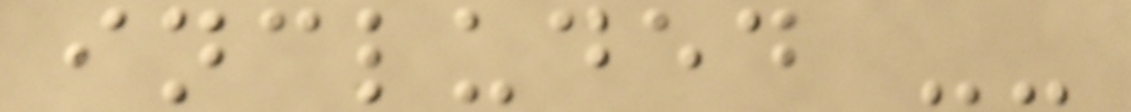included --
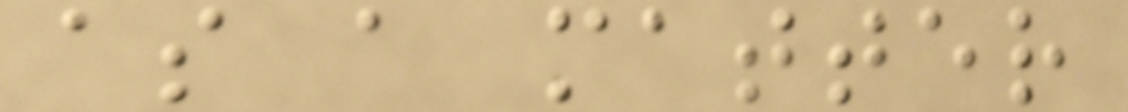as a matter
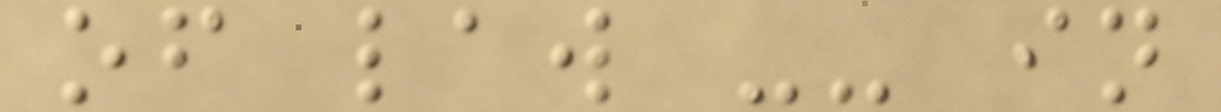of law -- in
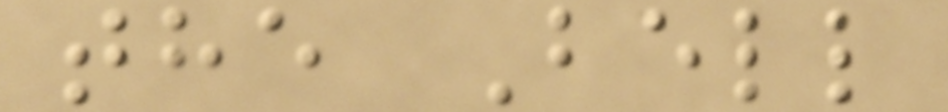the Bell
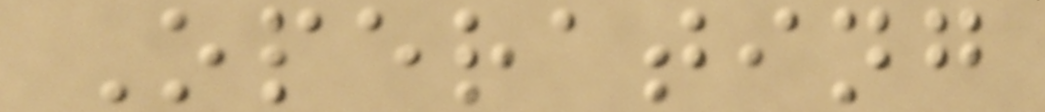Operating
